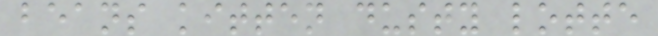beans kitten dusty lotte
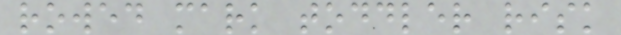rowed mark toddler risk
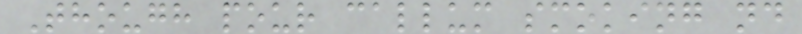Though pour callum smoking nd
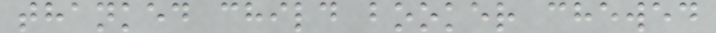thanked child booker chewed
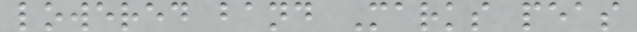lowered band Marks peas
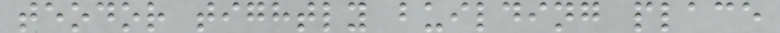teodor tightly building place
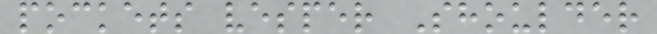pockets vesper Shoulder
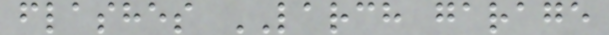flashes LARCH garage
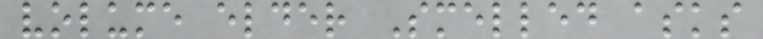volume elder Smelled asks
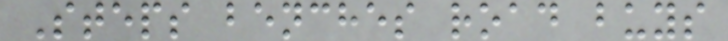Steps benches road buys
